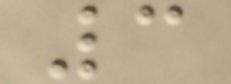3
